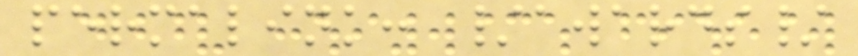permalink: /awards/
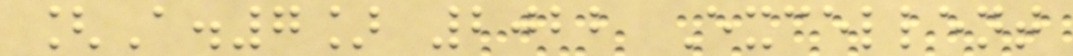[A.7] 2022 Excellent
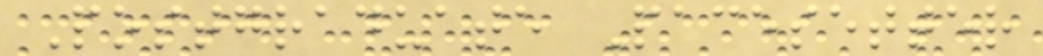Postgraduate Pacesetter
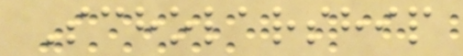Scholarship
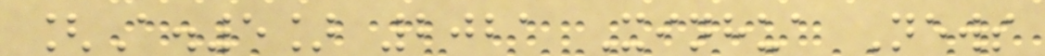[A.5] 2021 Xinhua News
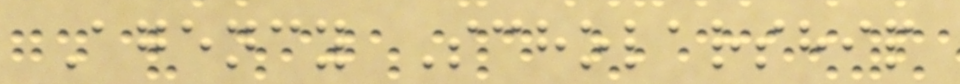Agency Scholarship
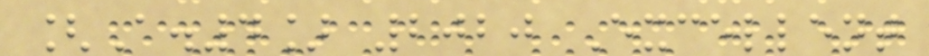[A.4] 2020 Excellent
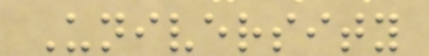University
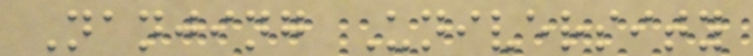Nanjing University
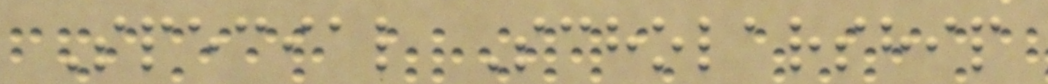Special Scholarship
